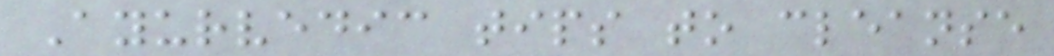Ayurvedic tips to cleanse
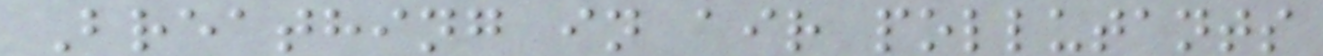Breathing in air pollutants
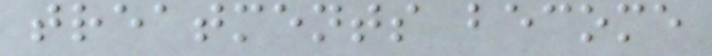treatments become
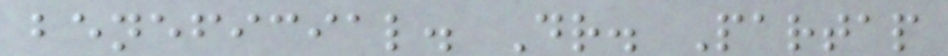beneficial. Dr. Partap
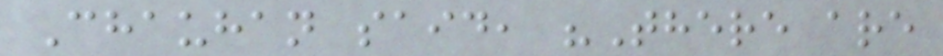Chauhan said, "There are
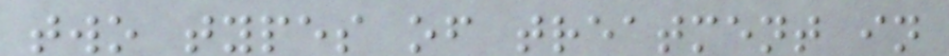two types of treatment in
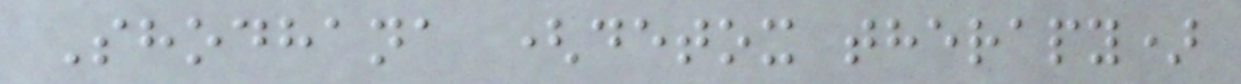Shodhana (detox therapy)
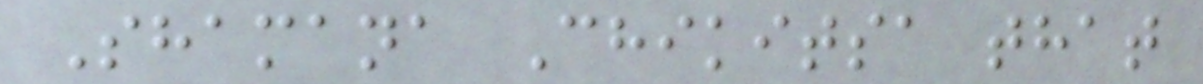Shamana Chikitsa that
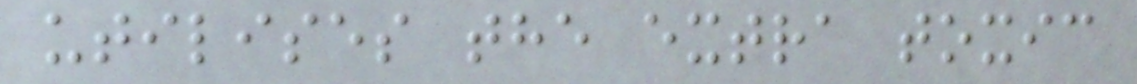utilises the extra toxic
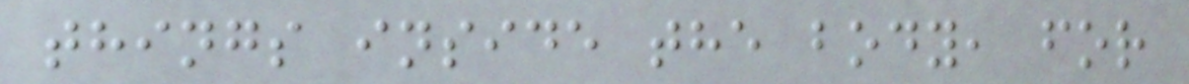things inside the body, for
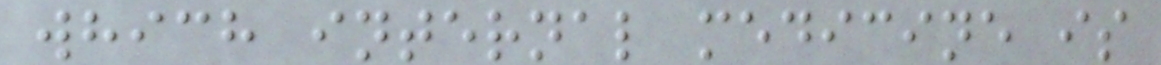which internal medicine is
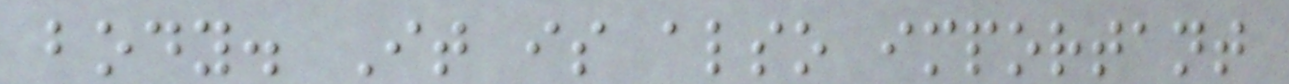body. It is also important
